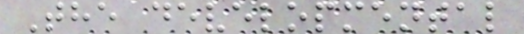The developmental
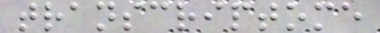transcriptome
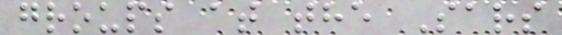groups at the Sars
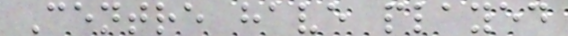Centre have played
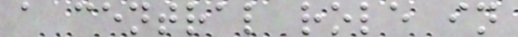a central role in
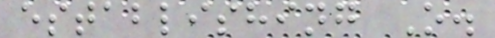establishing O.
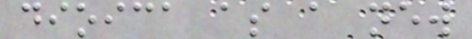dioica as a new
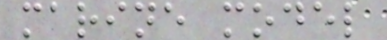marine model
